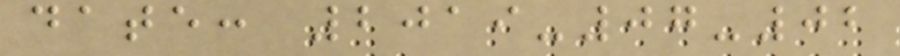date: 2019-07-02
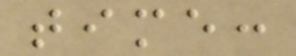time:
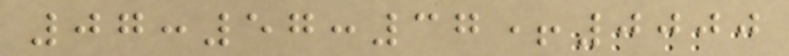07:57:37+0000
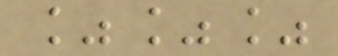%%%
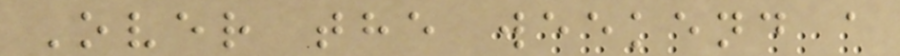Over the weekend a
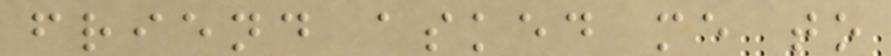friend asked me to
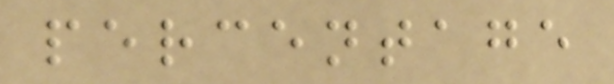percentage
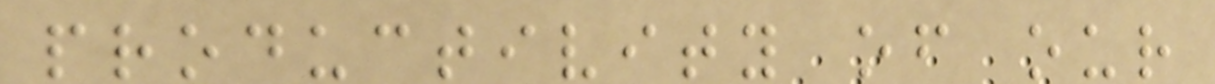productivity of our
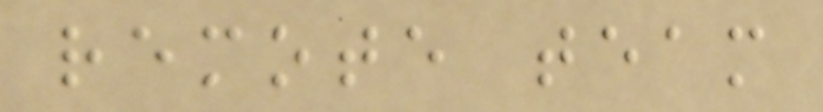remote team
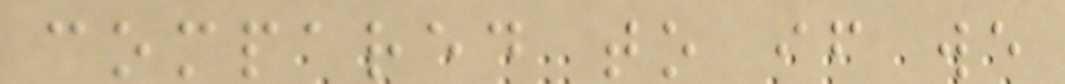compared to if we
